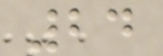24
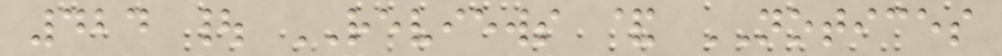424 | REVIEWS & NOTICES
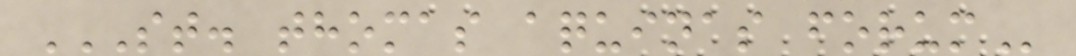ST. THOMAS AQUINAS FORUM
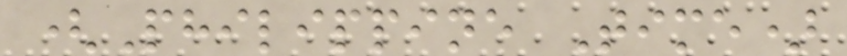(Philippine Time)
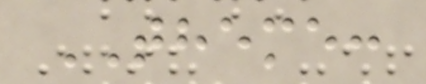THEME:
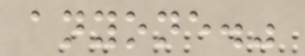anyone."
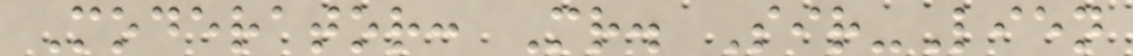Moderator: Mr. Sir-Lien
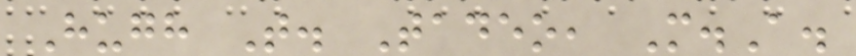Hugh T. Tadeo, M.A.
